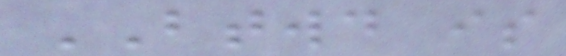BTWD is
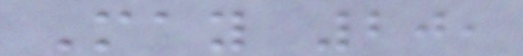May 20,
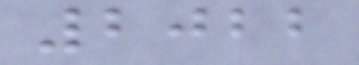2022
